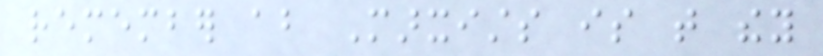remember about Marxists is that they
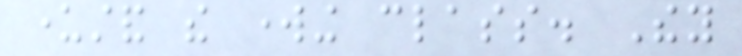understand the working class. They
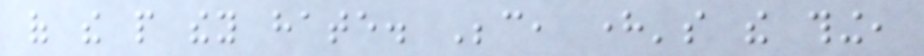of the people they hate. Because, here's the thing,
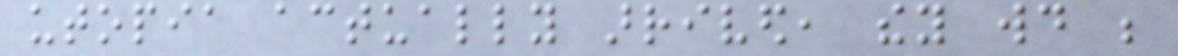utopia actually arrived, they would be
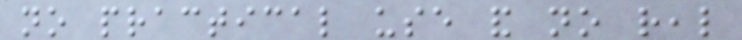no practical use and no real
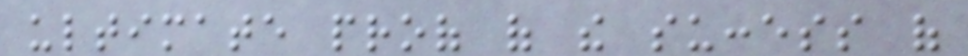ultimate proof of the success of
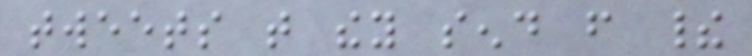tweets that they send from their
